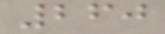260
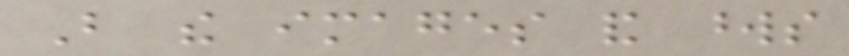But the images and words
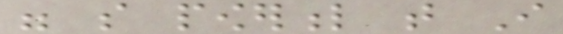were so powerful that I
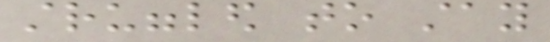struggled to stay
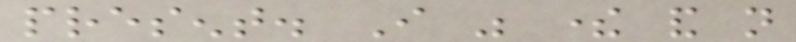present. I was there and not
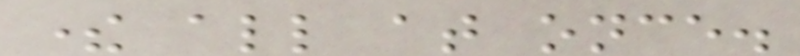there all at once.
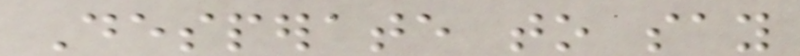Desperate to say
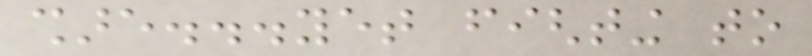share...yet fighting to
